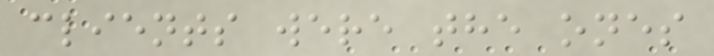clients were the ones
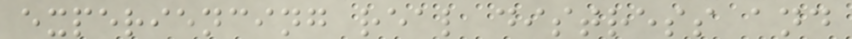experiencing real distress and
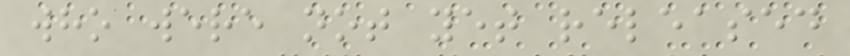who were not yet released
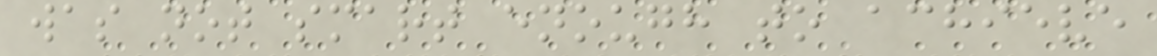was not smart enough to achieve
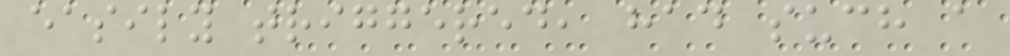easily triggered, had such a
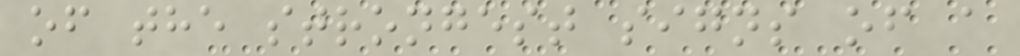of the strongest signs of a
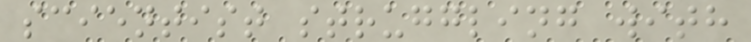scientist struggling with
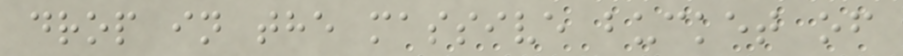drop in the massive bucket of
